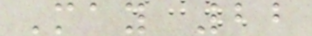May 22
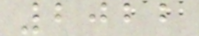2022
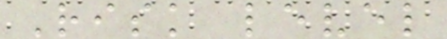Risk level
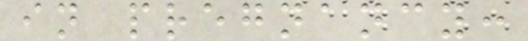in pregnancy:
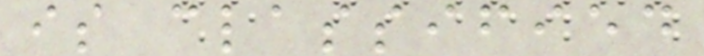is classified
